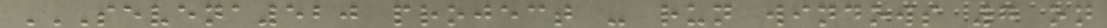SEVENA520 PROJECT - RUN WINDOWS 7 ON
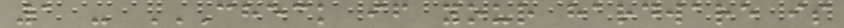1 - CHECK IF YOUR HARDWARE IS
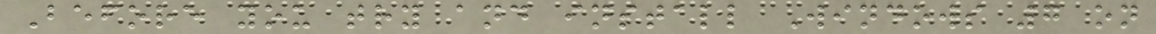Before you try and install Windows 7 on
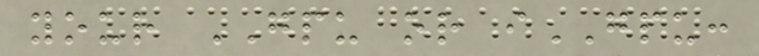your GPU or iGPU:
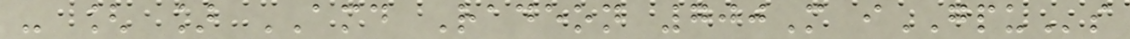- [ ] AMD Radeon 700M iGPUs
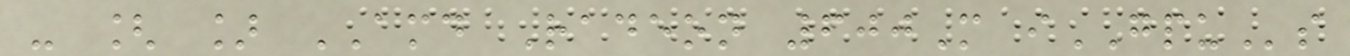- [ ] AMD Radeon 600M iGPUs
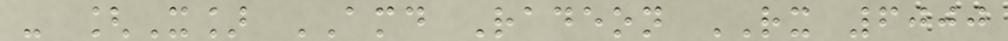- [X] AMD Radeon RX 6000
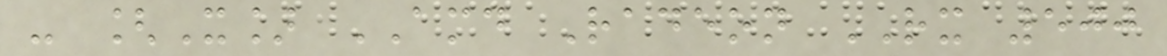- [X] AMD Radeon RX 500
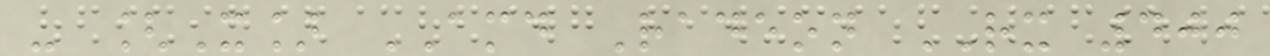- [X] AMD Radeon RX 400
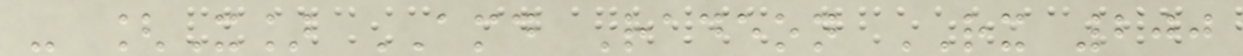- [X] AMD Radeon RX 200
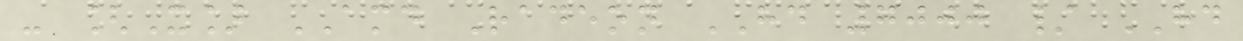- [X] AMD Radeon HD 7000 / HD
